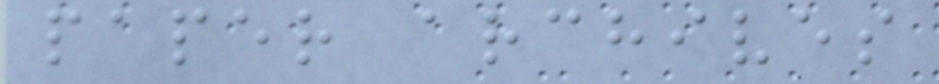paper archives
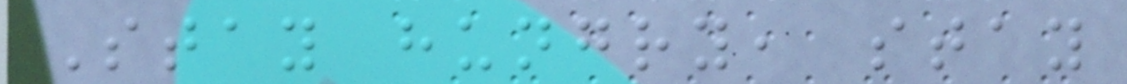Stay hungry, stay
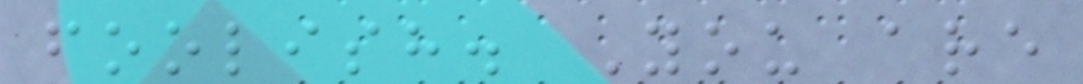foolish. You are
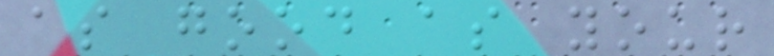as good as your
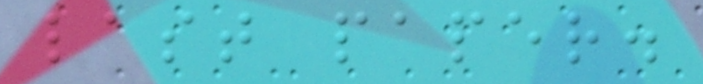last paper.
